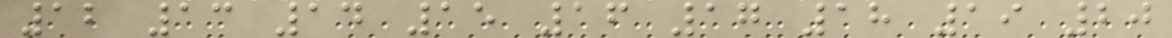12 13 14 15 16 17 18 19 20
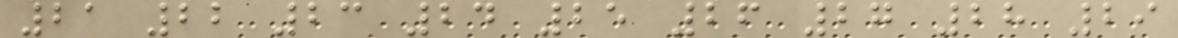21 22 23 24 25 26 27 28 29
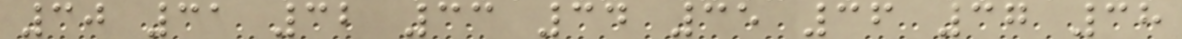30 31 32 33 34 35 36 37 38
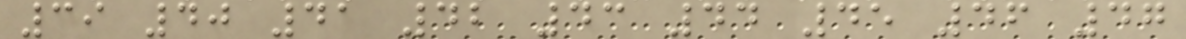39 40 41 42 43 44 45 46 47
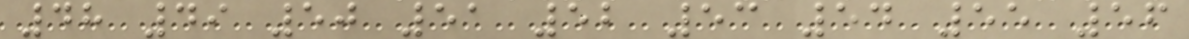48 49 50 51 52 53 54 55 56
